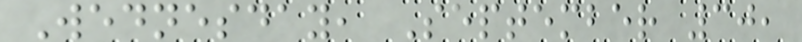Wednesday, September 30,
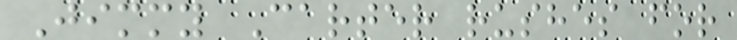Jimmy Carter rushes for
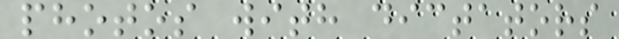photos with dictators
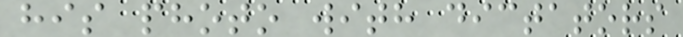his photo with dictators
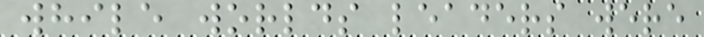while worlds leaders were
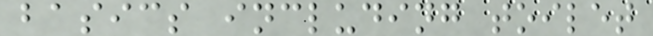basics including toilet
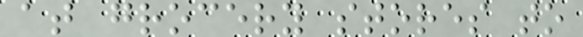at grocery stores to
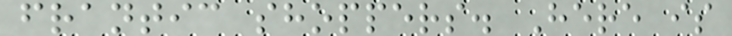frantic shoppers. Here is
